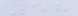58
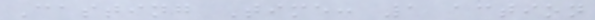Casting Time: 1 action
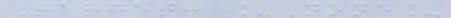Target: _None_
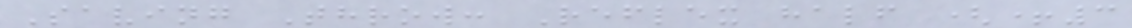Saving Throw: Reflex half (+3
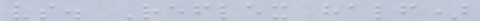vs. Reflex half)
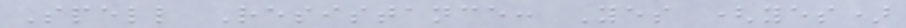Spell Resistance: Yes (yes)
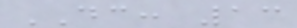DC: 13
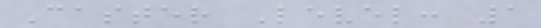Caster Level: 1
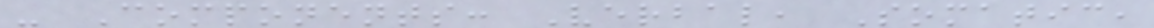- Components: Verbal, Somatic,
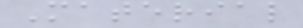Material
